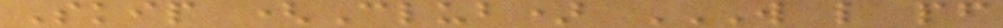Skip (Club) W L PF
